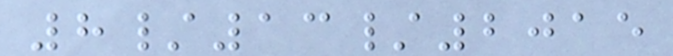8/13/2015
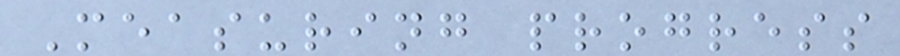Measuring progress
